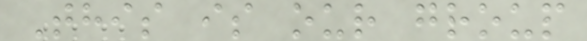This is our group
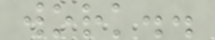work..
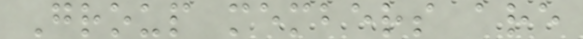Group members are
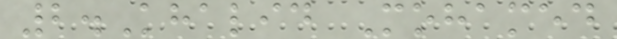2.Khalid Mohamed
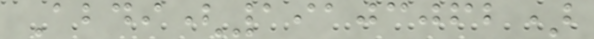Abdi(19103062)
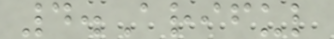4.Ariful
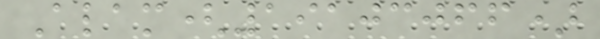Alam(19103066)
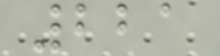221
